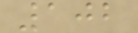102
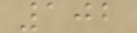102
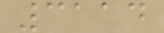3114
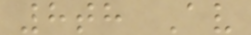8th Av
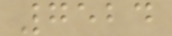7524
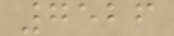7526
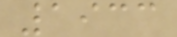1933
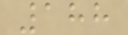188
